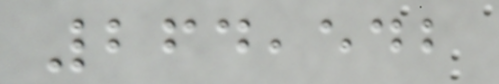264,542
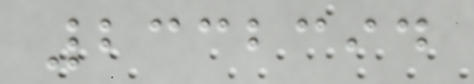2332394
